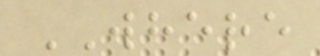WHERE
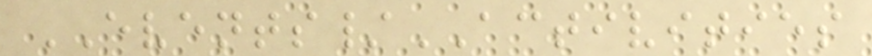EVENTS/ACTIVITIES
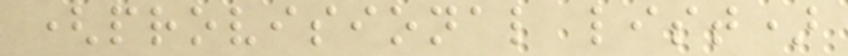(provisional list)
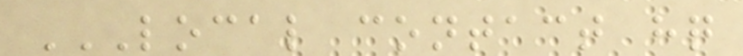LOCAL CONTACT HQ
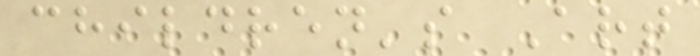children's Art
